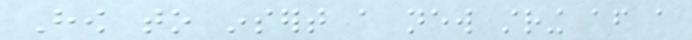How to insert a new string after a
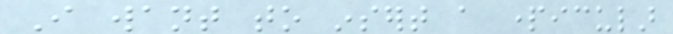I want to insert a particular
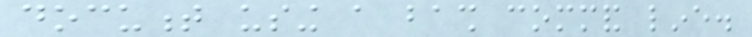document using a bash command line.
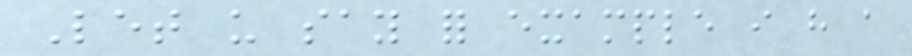Let us say for example i have a
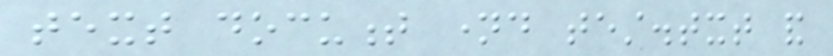text document named test.txt and
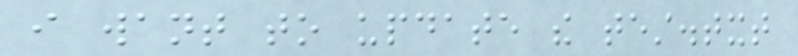i want to update the test.txt
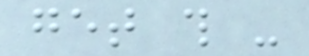get this -
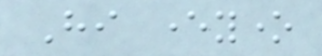Hi everyone
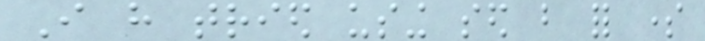I have tried using sed but for some
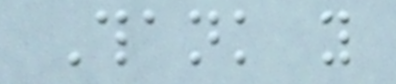Thank you
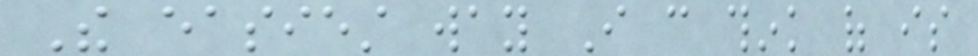The easiest way I can think of is
